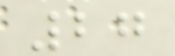27
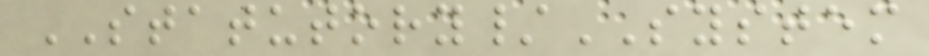STATUTORY/SYSTEM
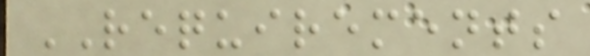REQUIREMENTS
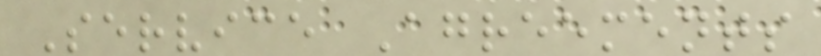Service Agreements
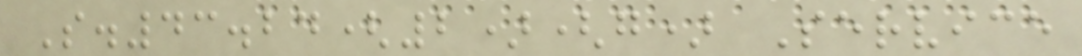S.43.24(2)(g) Service
